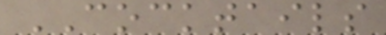COCKTAILS
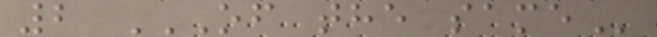2 OF THE SAME
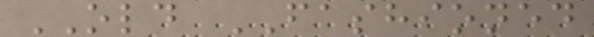OLD FASHIONED
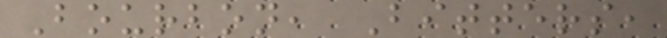Bourbon, Bitters,
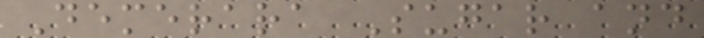Demerara Sugar and
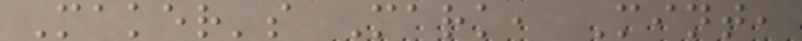Maker's Mark, Mint,
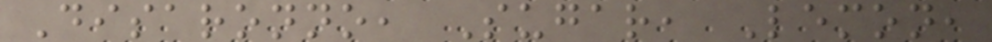Disaronno, Sugar, Lemon,
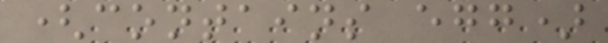(contains egg)
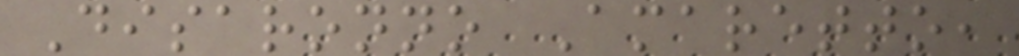Disaronno Amaretto,
